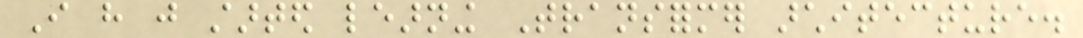I have just started learning Transformer architecture.
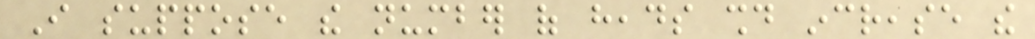I suppose the number of heads should increase the
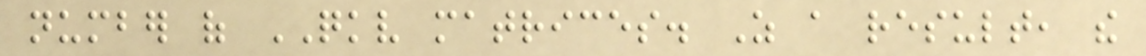number of QKV matrices. As a result, the
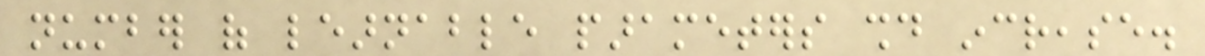number of learnable parameters should increase.
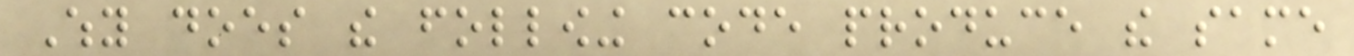Why does the following code produce the same
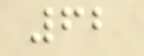62
